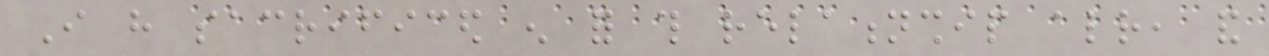I have sacrificed enough for this relationship already, and
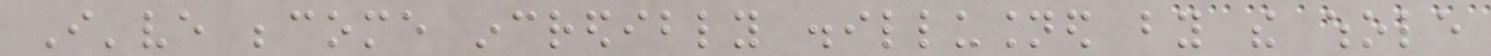I've become incredibly disillusioned by the whole
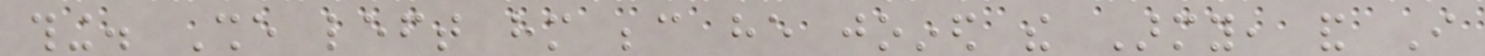thing. She left him because he joined the Army, and I
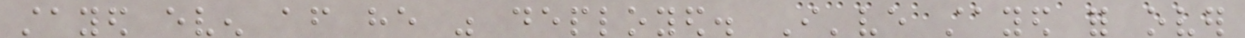stayed even after he was deployed. I've stayed for over
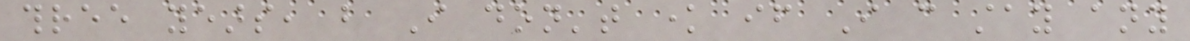three years, but I don't know if I can stay any
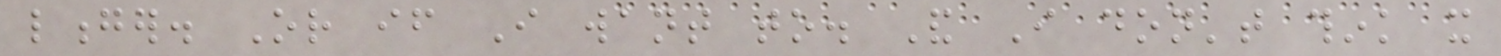longer. Or if I want to. And I don't think it
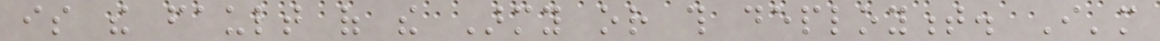is the fault of the Army or this deployment. I'm
